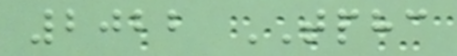2022 TPHC
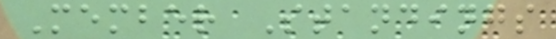Member Standings
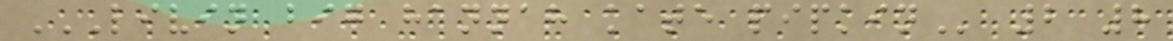LIVIN BIG HANNAH KATE PIPKIN 2 8
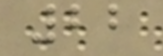22
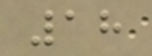18
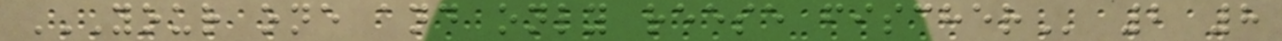YOUR ONE AND ONLY REESE FISCHER 2 8
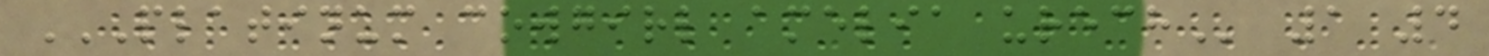PLATINUM COWGIRL AMELIA URECH 1 4
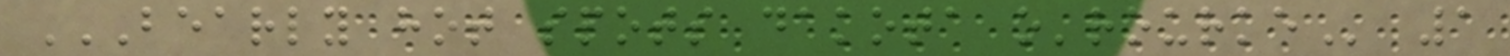BEARLY HOT SPOTS DAKOTA O'ROURKE 1
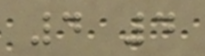4 4
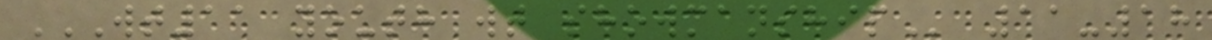WT11 YOUTH WT SHOWMANSHIP 11-18
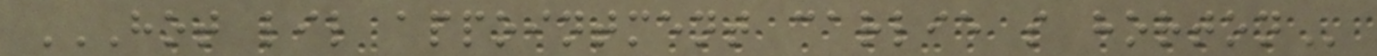HOT LIL APPOINTMENT CARLIE S HORTON
